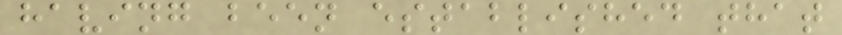having been established that
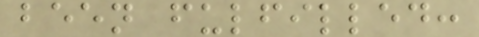been fulfilled:
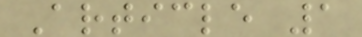Article 1
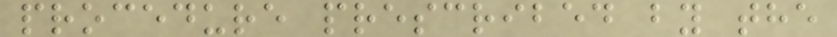procedure prescribed by the
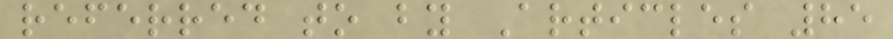referred to by Articles 85
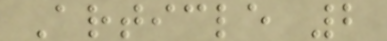Article 2
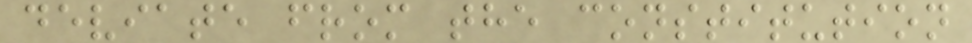deviate from the constitution
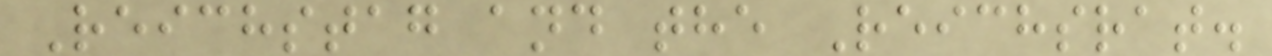Reichstag and the Reichsrat.
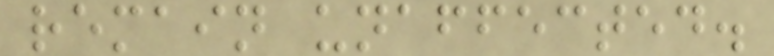remain unaffected.
